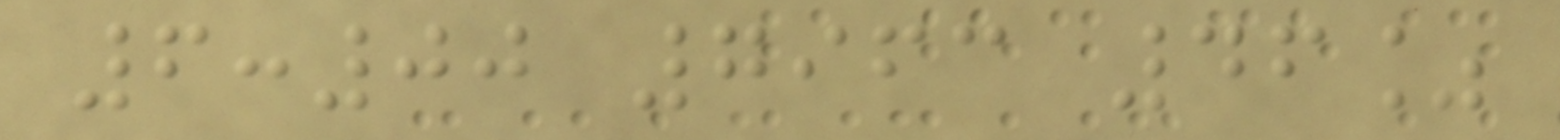6:00 7963 46%
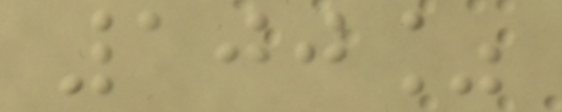100%
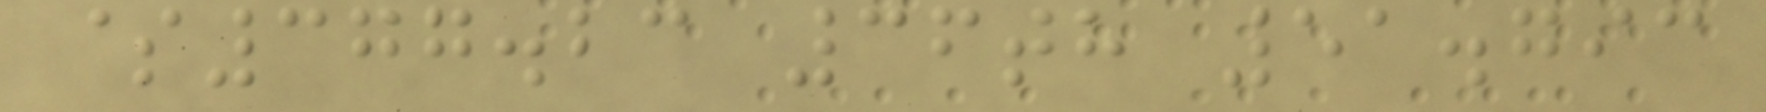$377.23 36th 51.793
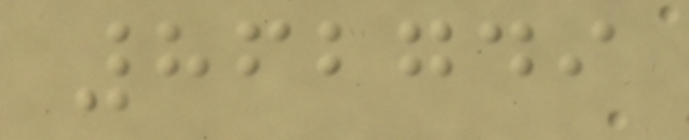862749
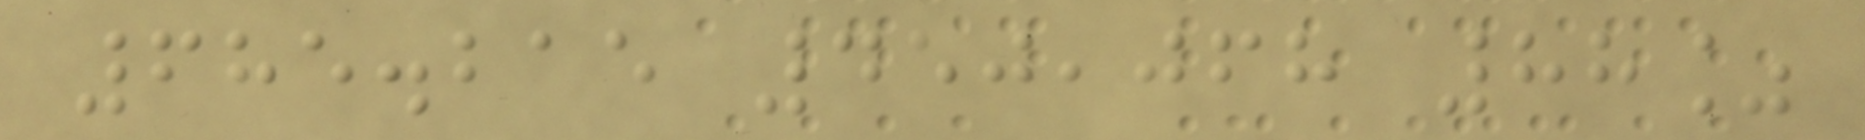685.215 450,068 88%
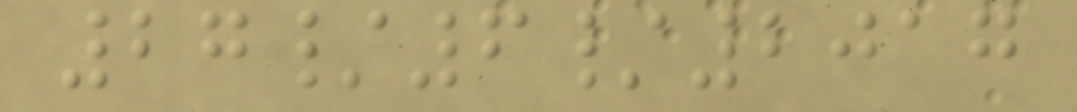27/6/2017
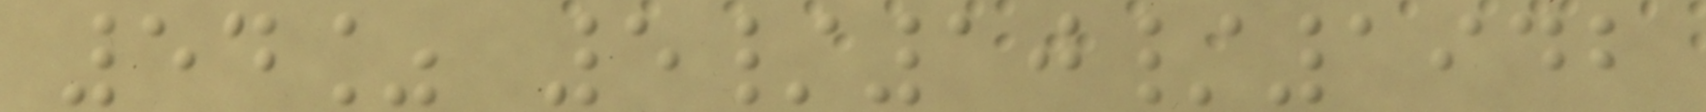54% 5/10/1942
